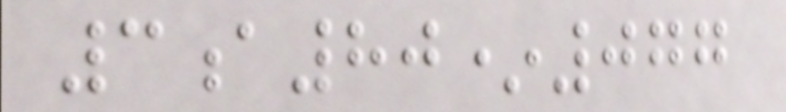3a80*077
